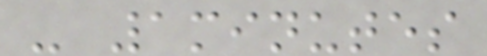- 1minutes
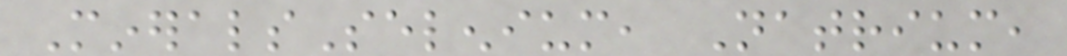MineralsSelenium, Natrium,
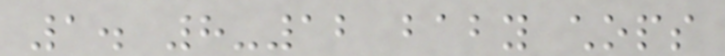1. 8-12 baby chops
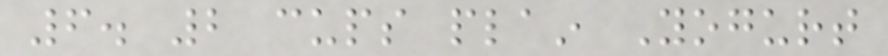6. 2 cups plain Yogurt
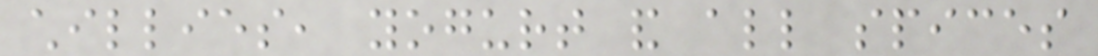chillies, yogurt and all spices
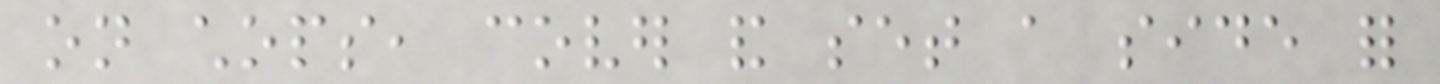on chops, cover and set a side for
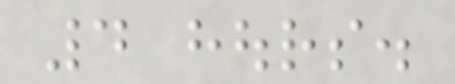4 hours.
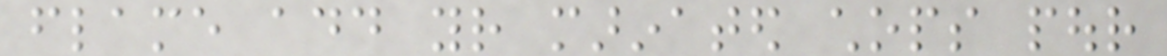flame add your marinated chops pour
